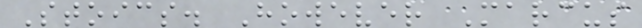Stoics. However Marcus
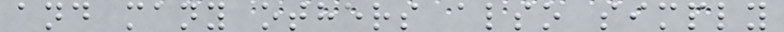and many others also simply
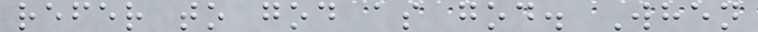refer to god as god. When
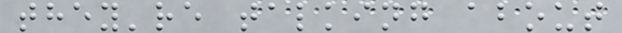they're talking about
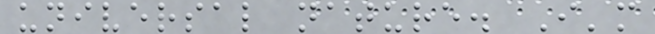universal nature. I'm
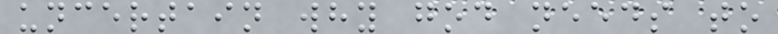uncertain why god needs to
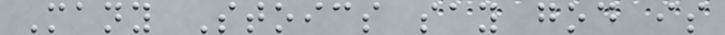Many Stoics say god is
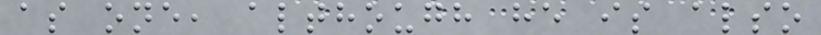as one, although he is also
